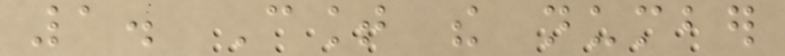1. Count the number
